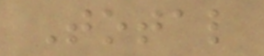Total
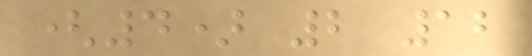(4) 2 12
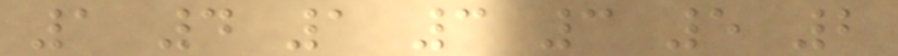1 4 1 3 3 5 2
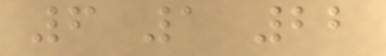6 1 22
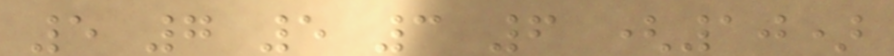5 7 5 3 6 (10)
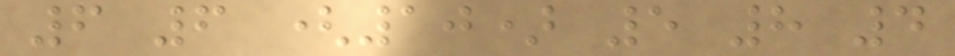6 6 (10) 5 8 4
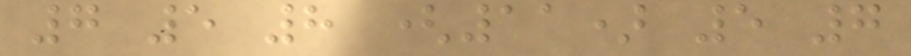7 5 8 (11) 5 7
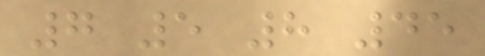7 5 8 45
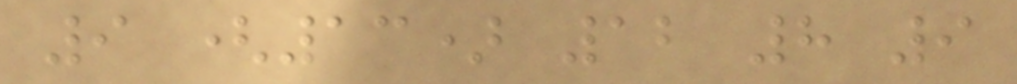9 (13) 12 8 9
